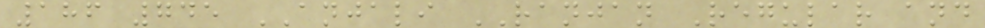186 745 ANJALI RANJAN Regular and
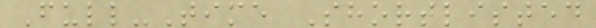Full-Time Shortlisted
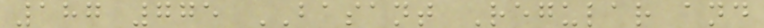187 775 BASANT Regular and
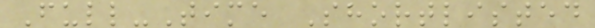Full-Time Shortlisted
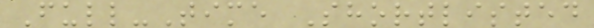Full-Time Shortlisted
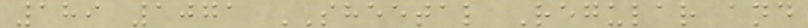189 1071 SHEETAL Regular and
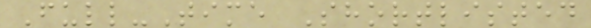Full-Time Shortlisted
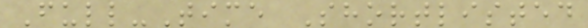Full-Time Shortlisted
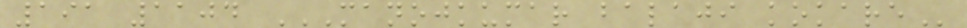191 1104 MANOJKUMAR BALAJI KOKARE
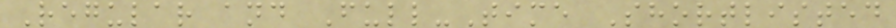Regular and Full-Time Shortlisted
